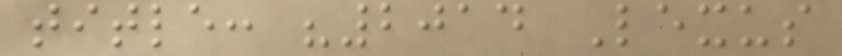title: "2014 Lexus
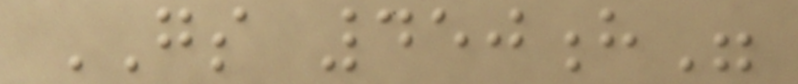GS 450h"
